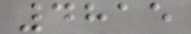4815
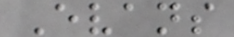Evans
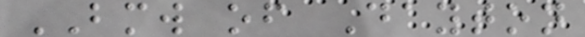BMW of Dayton
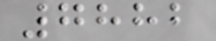7882
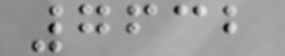7632
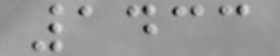1433
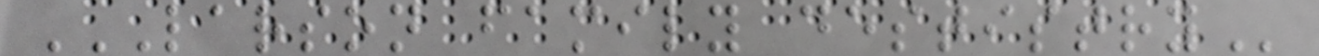LARSON FAMILY DESTISTRY
